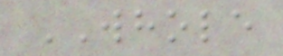WHOLE
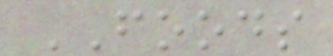FOODS
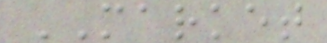MARKET
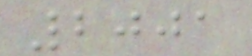2001
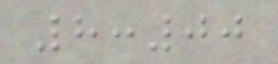8:00
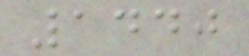1440
